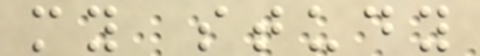my study
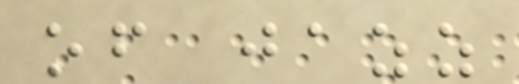of jazz
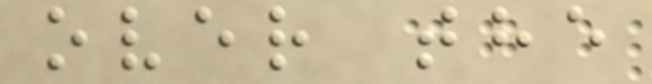over the
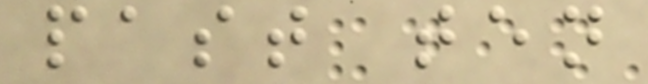past ten
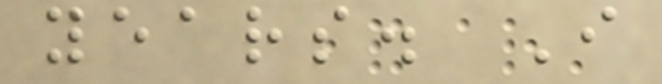years. I
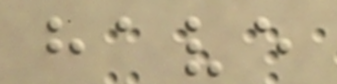have
